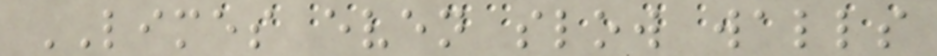LIMES even slow walls
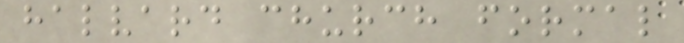halvard church formal
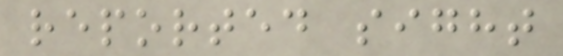reported sight
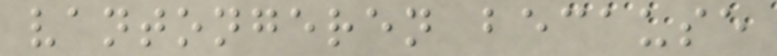vantongeren because
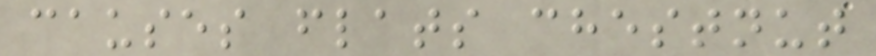causes flats chestnut
